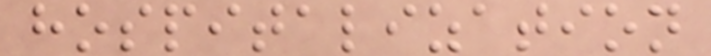hospitalization
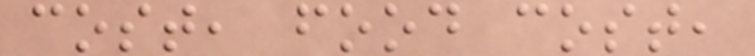cost, food cost,
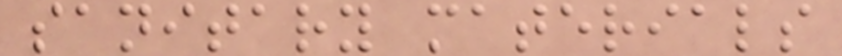sanitary materials
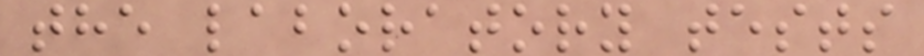the laboratory tests
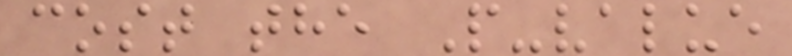cost the P-value
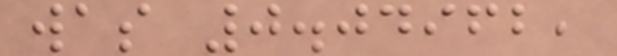was 0.04962,
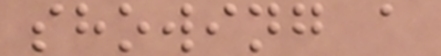showing a
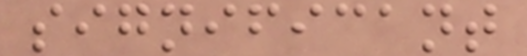significant
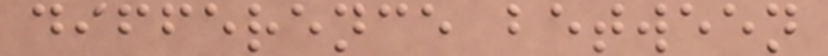difference between
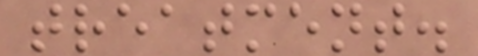treatment.
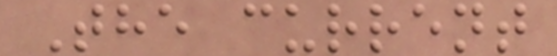The current
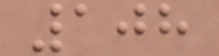108
